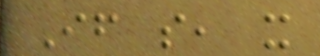If so, it
